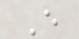E
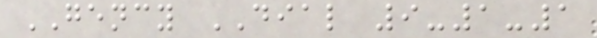GENCY DIAL 9-1-1
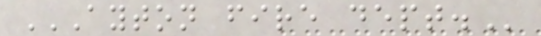AYTON FIRE DEPT.
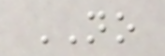NO
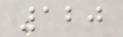120
